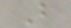B
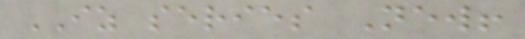IZ series New!
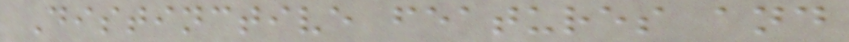Distinctive features and
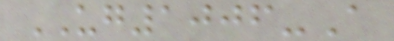UG1006-A
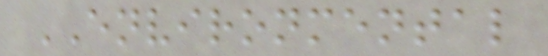ENVIRONMENTAL
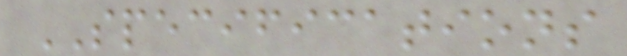SPECIFICATIONS
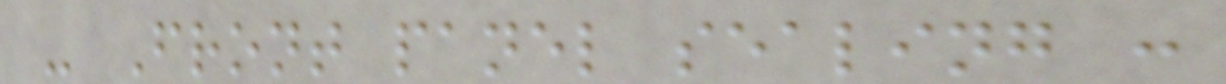- Front panel sealing :
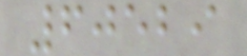60529
